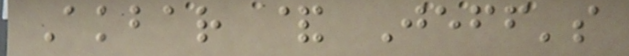Akbar & Jeff's
